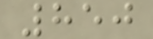850
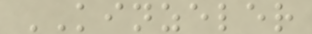KINZELER
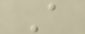A
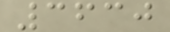3630
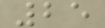25
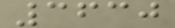3630
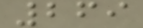269
